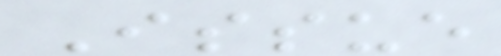Issue
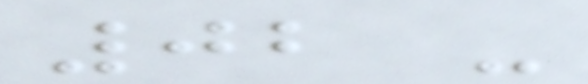02 -
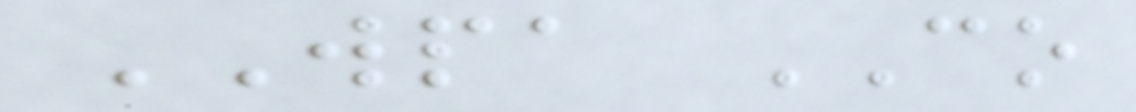WPA CO
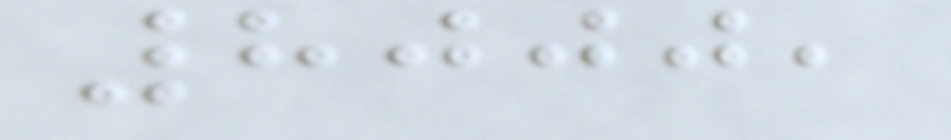8000,
